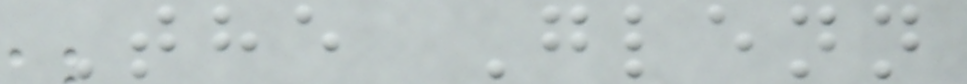The Glenn
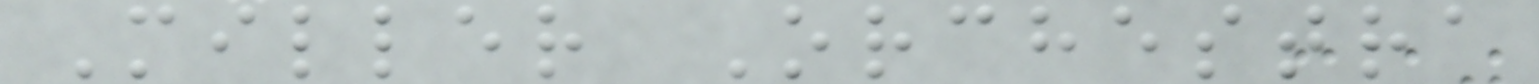Miller Orchestra
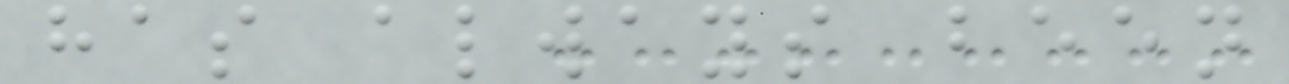has always been
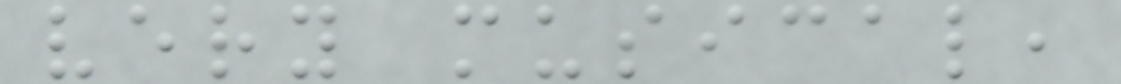very musical,
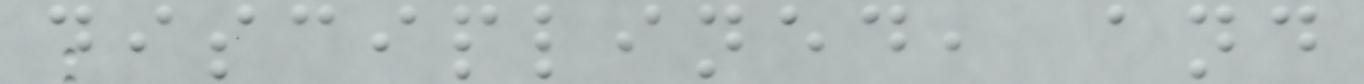disciplined, and
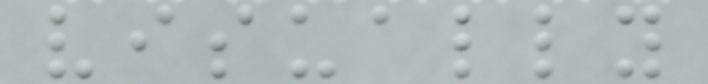visually
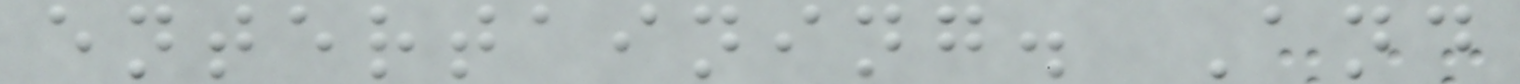entertaining. And
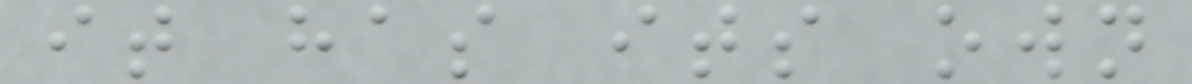it has its own
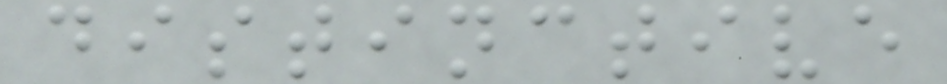distinctive
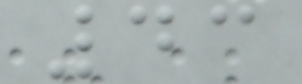43
